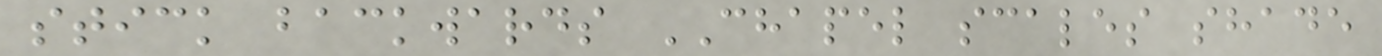stick backwards CHAPEL scales shade
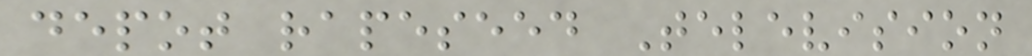depot rapeseed Television
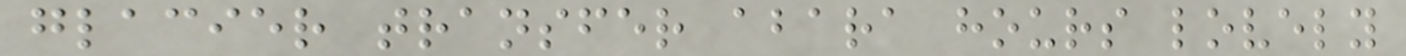glacier transfer abara hours lovely
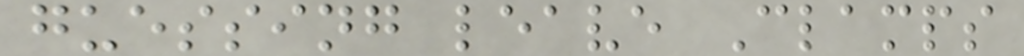guessing leave Clamps
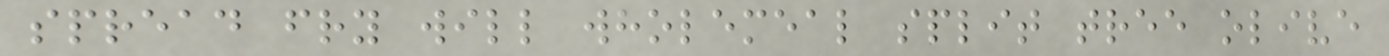spread fry will wholemeal split tree olive
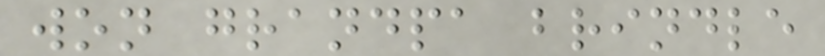won grandpa brindle
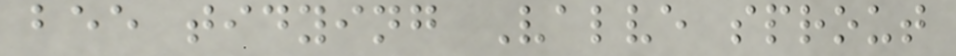bee tidying Valve sprout
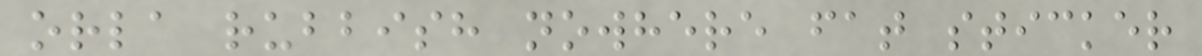orla rubbish nowhere fat sticker
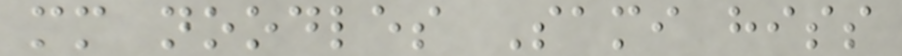mm noodles Sami hiss
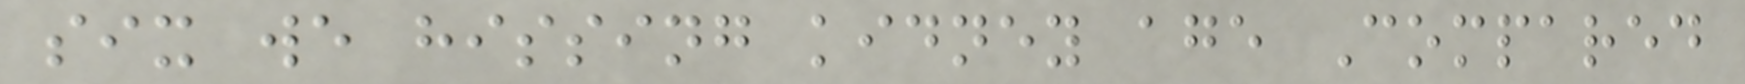six we hissing kidney age Compared
